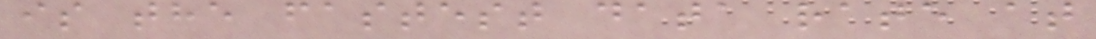is the fastest data rate at
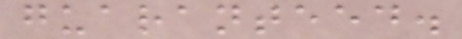guaranteed.
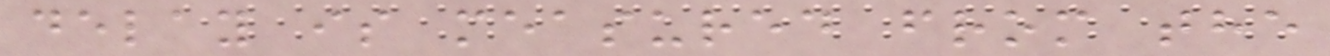delay is measured from the
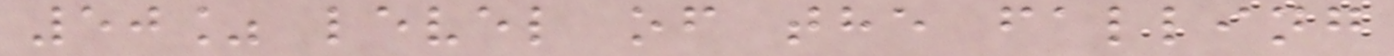50% level of the falling
